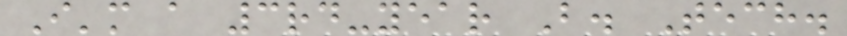I'm a 3rd-year B. Tech.
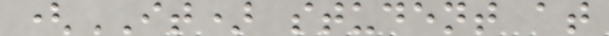(IT) student at
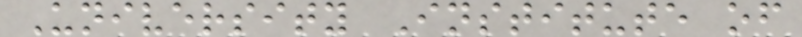University Institute of
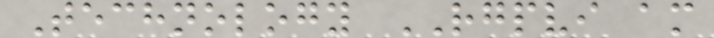Technology RGPVI am
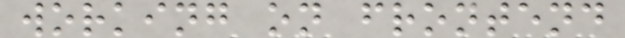working on frontend
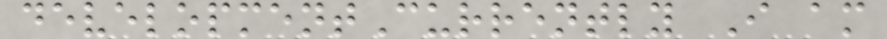developmentCurrently I am
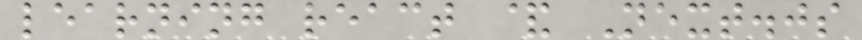learning react & Next.js
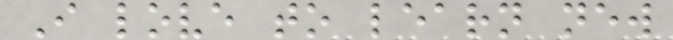I love to learn new
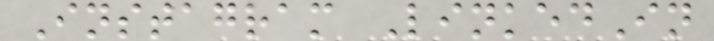Instagram LinkedIn
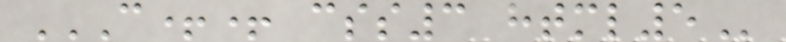C++ CSS3 HTML5
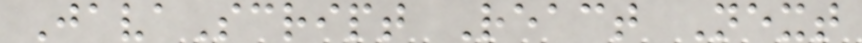JavaScript React Next
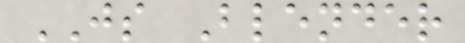JS Blender
